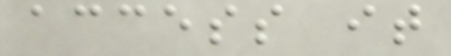access it
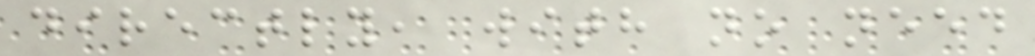directly, with no need
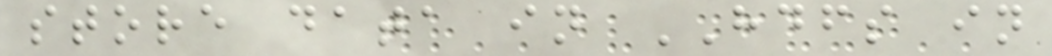store data in HDFS in
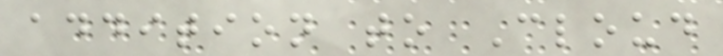addition to Cloud
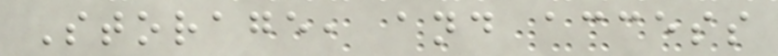Storage, and access
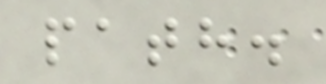path.
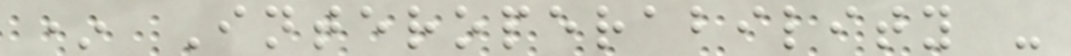* Interoperability -
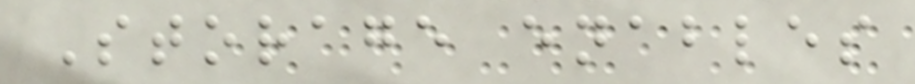Storage enables
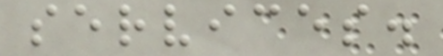services.
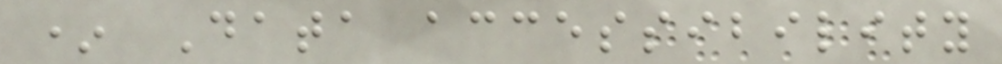* Data accessibility
